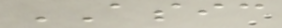ASIC
